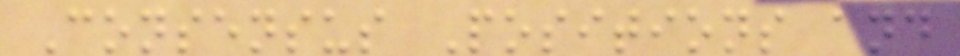Consensus Positions and
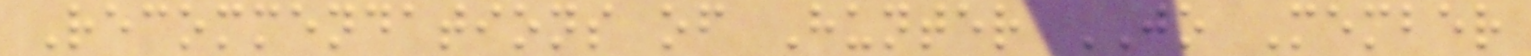Recommendations of Hunter JO Member
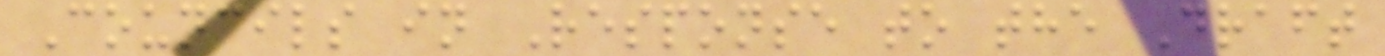Councils in Response to the Draft
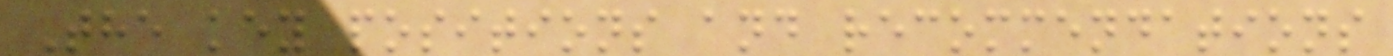The key positions and recommendations
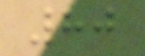80
